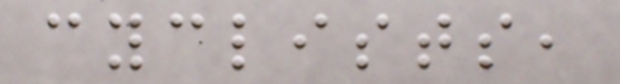cyclists,
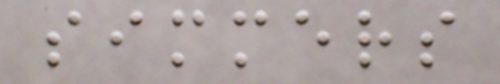simmers
